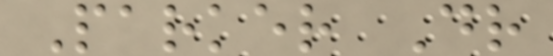Parker Dr
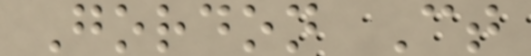Gordon Ct
